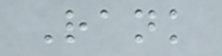Rank
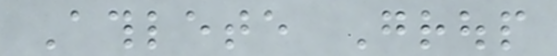Athlete Group
